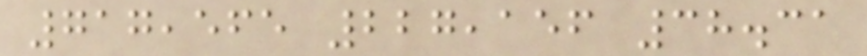717,565 227,156 38.31
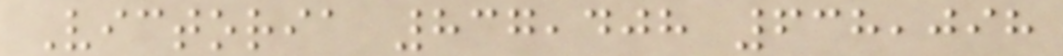Victoria 837,408 638,098
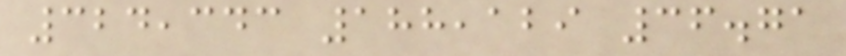324,343 188,129 36.71
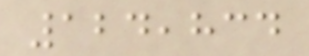124,834
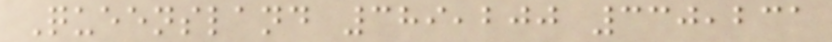Queensland 389,200 330,231
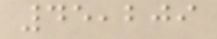45,209
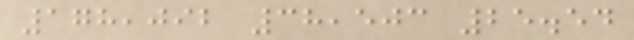178,092 38,503 25.54
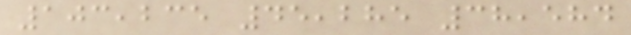103,235 45,285 38,584
